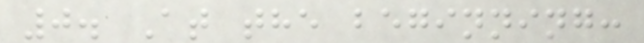0. At the beginning:
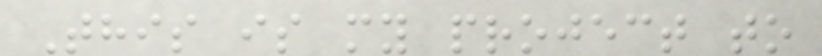This is my project to
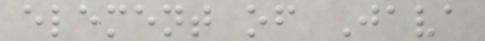element of Java
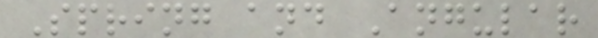Spring and Angular
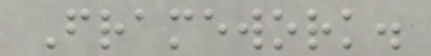Framework.
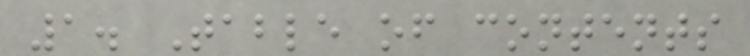1. Table of contents
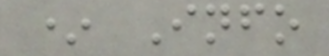* Info
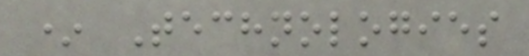* Technologies
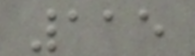115
